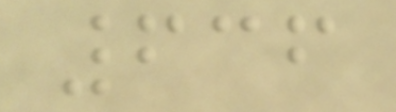636
